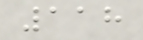118
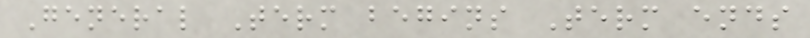General Term begins Term ends
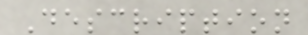Description
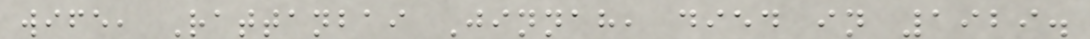wife, Rattanbai Jinnah, died in 1929.
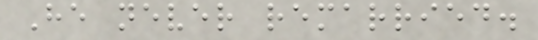He never remarried.
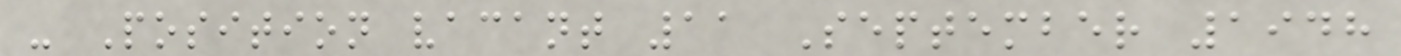- Position vacant 11 September 1948
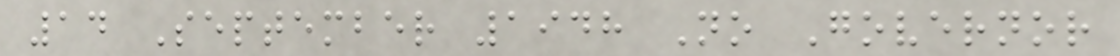14 September 1948 No Governor
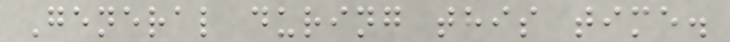General during this time.
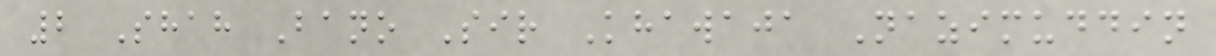2 Shah Bano Sir Khawaja Nazimuddin
